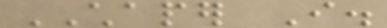CHAPER I.
